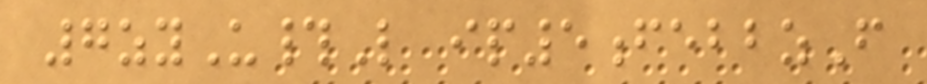7zyU#L ip5febbzF
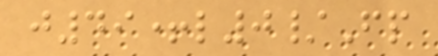j49+l0/Fp
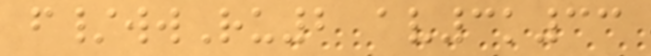f/wwRu2 av3k33
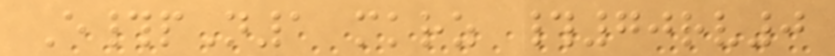E#pN1 mkrz #70rv0
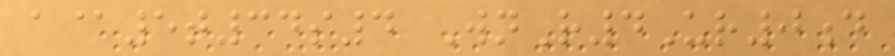a@5t34s4 WnR4Ur0d
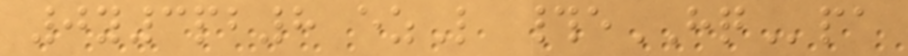0y3pb8 ezL #eHQpa
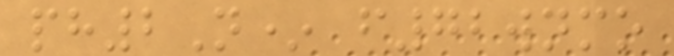ph2N* f72wnmo
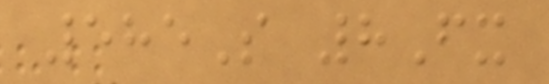585S 8Fx
